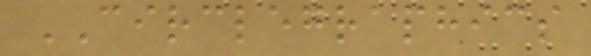CIRCLEGRAPHICS
